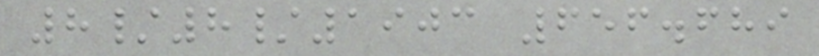8/8/1903 656.689
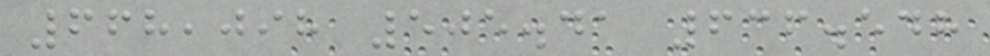668,098 505.41 636.548
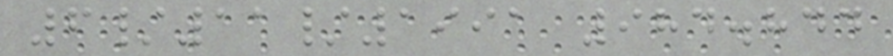6/11/1991 984.844
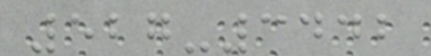527-3442
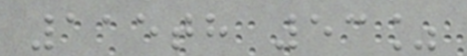115th 53%
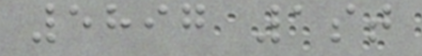5897 1st
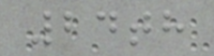24th
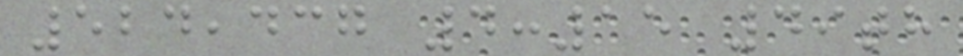524,437 4:15 49th
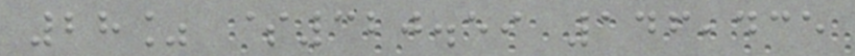28% $320.59 146,435
